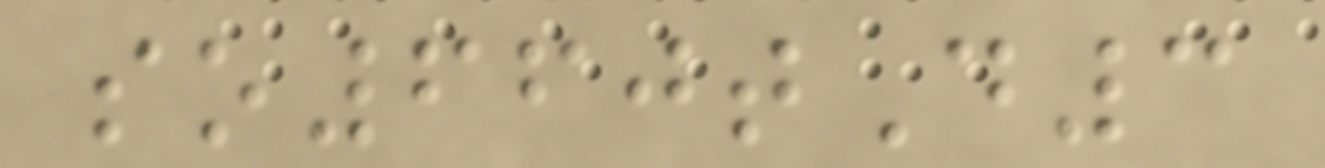so660tD3
